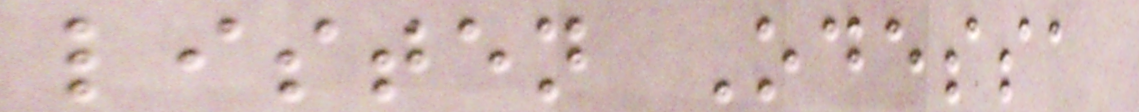listen Odessa
